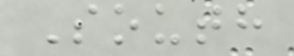South
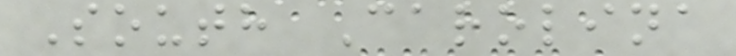South Carolina
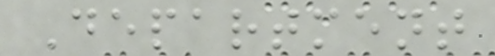Department
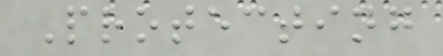Protecting
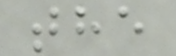the
